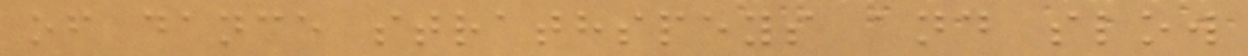of dance strathspeys and slow
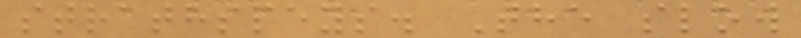strathspeys. The slow
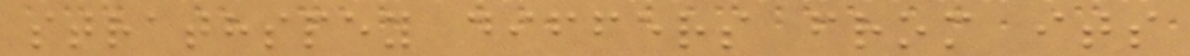strathspey differs from its
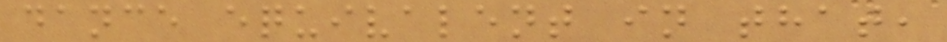dance equivalent in that,
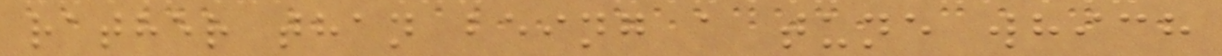rather than being a tune which
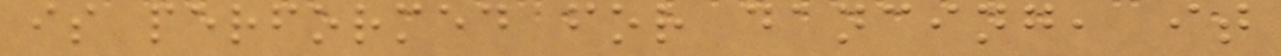is performed for dancing, it
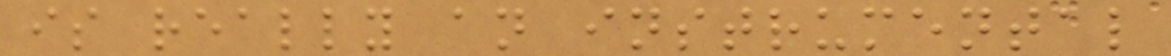is really an instrumental
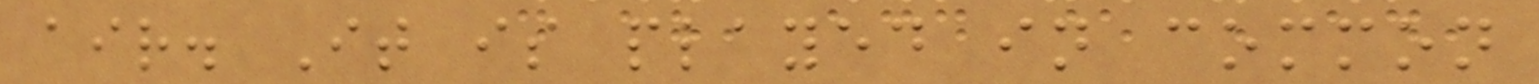air. It is played in common
